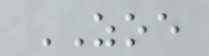ZOE
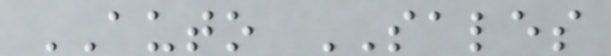AUTO SALES
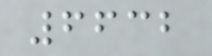6632
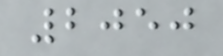2050
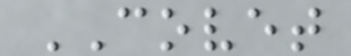COVET
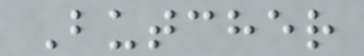Butcher
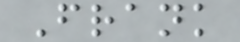Frank
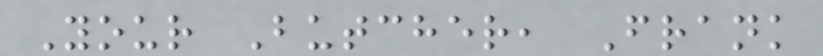Your Butcher, Frank
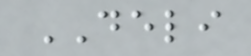DELI
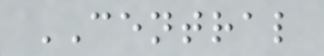CENTRAL
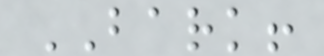BARK!
